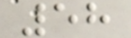58
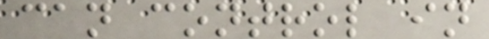can control in
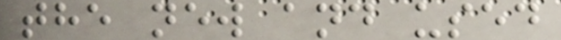the new and used
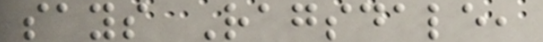says Ragsdale,
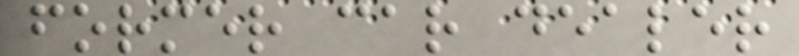former car dealer
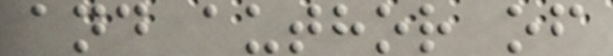and author of
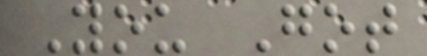You Got
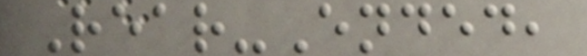Rear-Ended,
